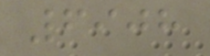6908
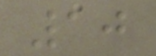10
